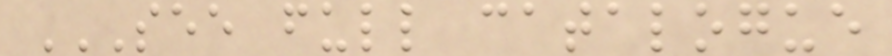SEE FULL CATALOGUE
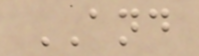AND
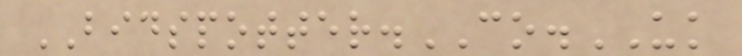BIDSPOTTER.CO.UK
